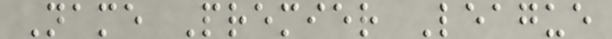Name Premier League
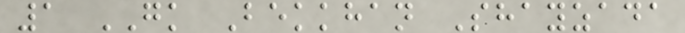1 GK Bekkhan Shayzada
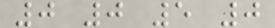0 0 5 0
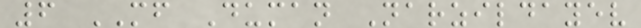6 MF Duman Narzildayev
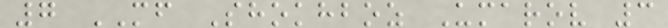7 MF Shokhboz Umarov 3
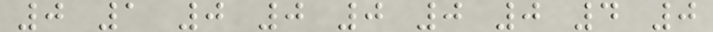0 1 0 0 0 0 0 4 0
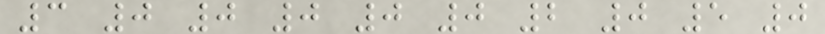3 0 0 0 0 0 2 0 5 0
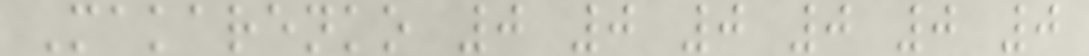Makarenko 0 0 0 0 0 0
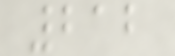212
